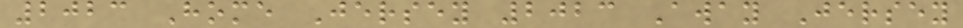2023 Home Jersey 2023 Away Jersey
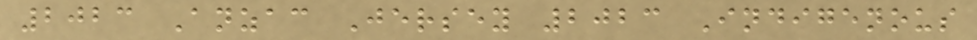2023 Anzac Jersey 2023 Indigenous
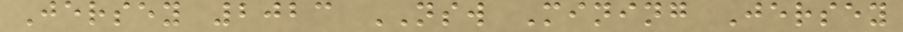Jersey 2023 NSW Mining Jersey
